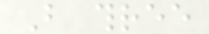But three
